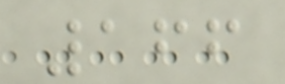166
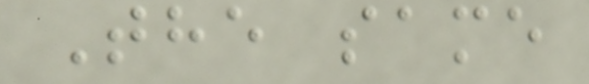The same
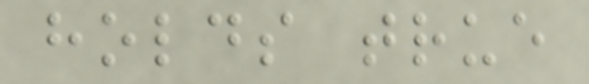holds true
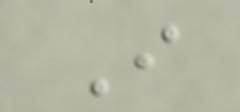I
